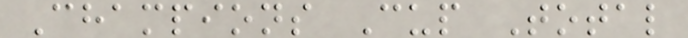Champions Cup Total
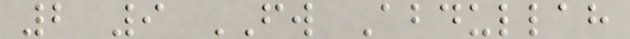2 9 FW Abdullah
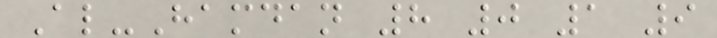Al-Hamdan 8 0 1 9
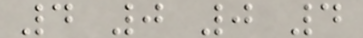4 0 0 4
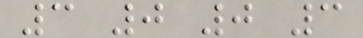3 0 0 3
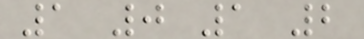1 0 1 2
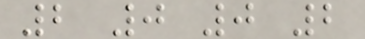2 0 0 2
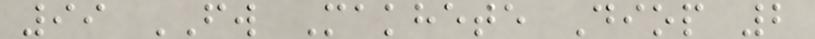99 FW Makhete Diop 2
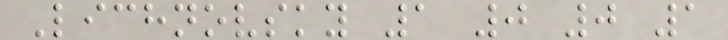Lichnovsky 1 0 0 1
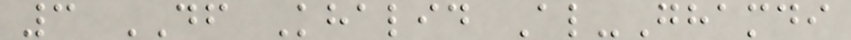3 DF Khalid Al-Ghamdi
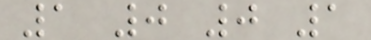1 0 0 1
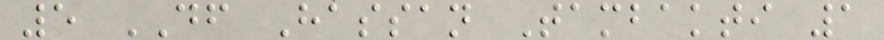5 DF Hassan Tambakti 1
